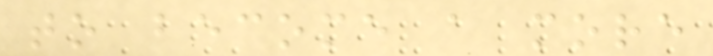to become a more
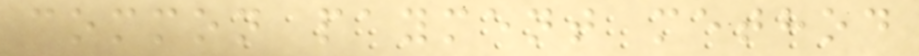common payment method
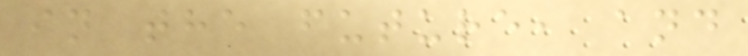in the future, and
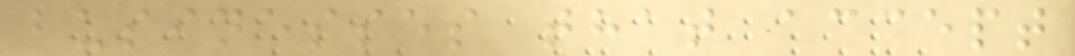businesses that accept
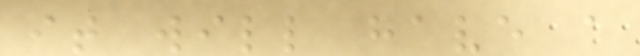it will have a
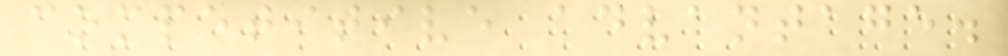competitive advantage.
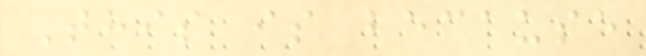This is because
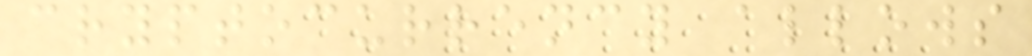cryptocurrency allows
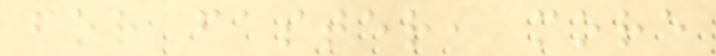for faster, more
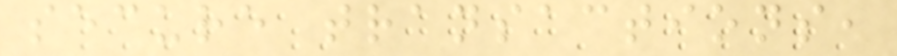secure transactions,
